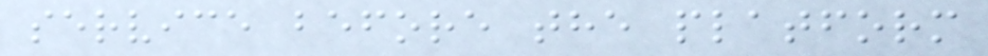service before the platform
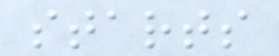starts
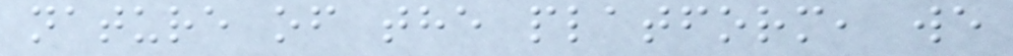nature of the platform, we
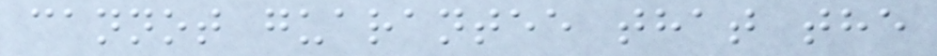cannot guarantee that the
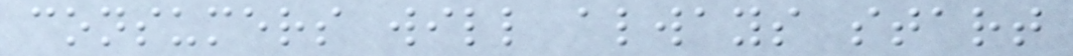consumers will always start
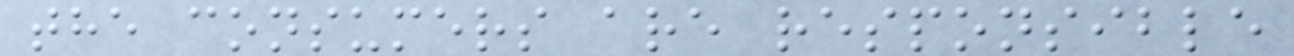the consumers are responsible
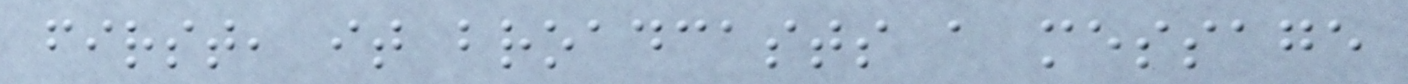first, it broadcasts a message
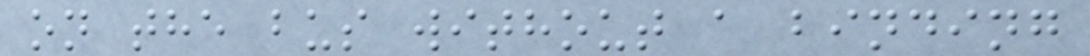on the bus without a binding
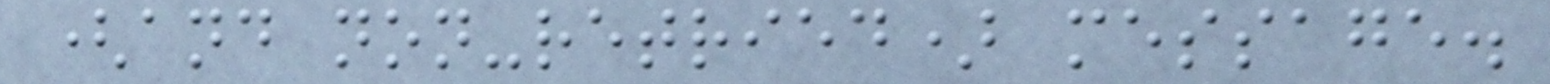(and non-retried) message.
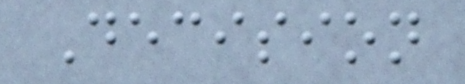Decision
